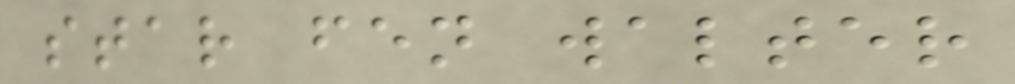star fen walter
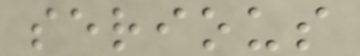serious
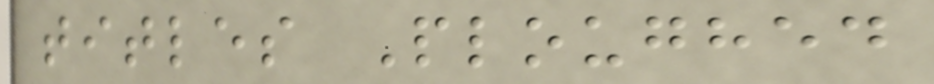titles Ploughed
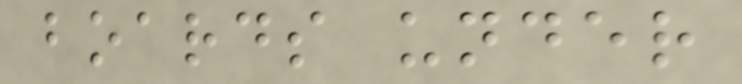boards under
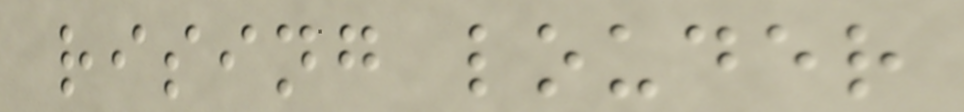rising louder
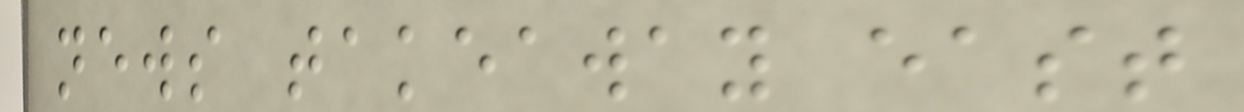news takeaway east
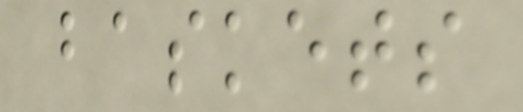baskets
